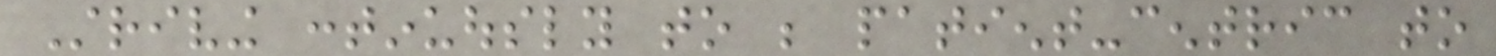Striving continuously to be patient-centric to
